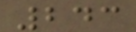243
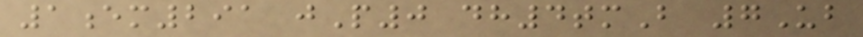1em291 jP0 dh4tmB 7Ub
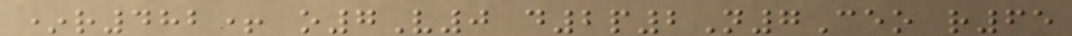*r482+ o7V0 d2p2N7Ceo r65
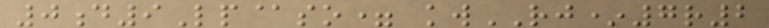0d9Lp@so= kwRJ*7r2
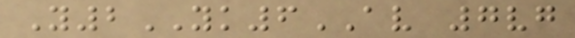Y2YK6AV 7vg
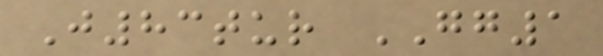J83tur GG1
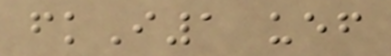fkI1 uef
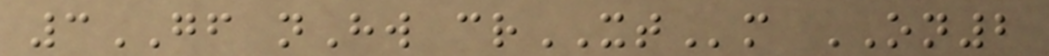3GF nHw crXTm ON2
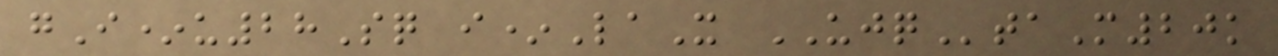gI*u28Sq i*LaX UJQtaM20k
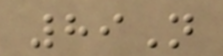89N
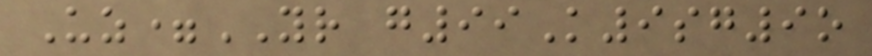Uz=YR g99K9sg9o
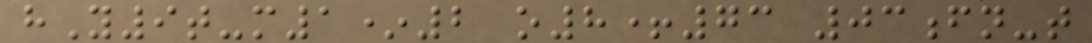hY9t-m1*2 o8+73 03fn-t
